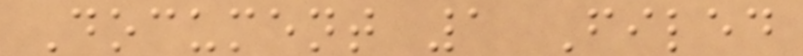Document 1 Filed
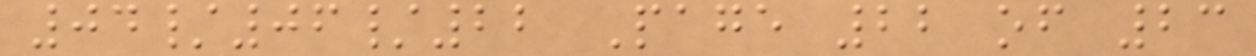04/06/22 Page 22 of 23
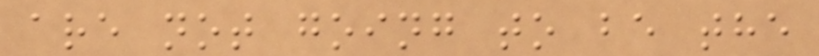are not going to be the
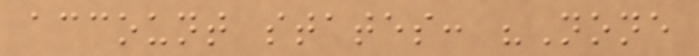account states: "None
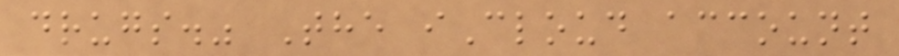drugs." The iCloud account
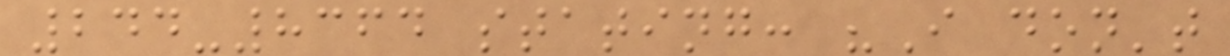244-8364 stating: "I don't
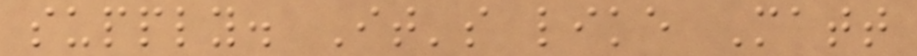supply. It's like Matt
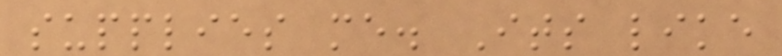supplies me. Its like
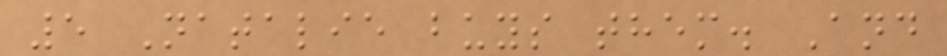5 Natalie buys them. And
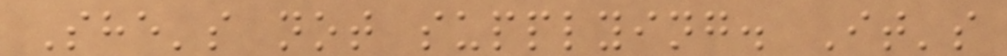She's not supplying. It's
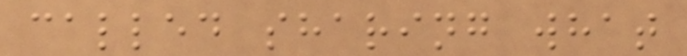called sharing what
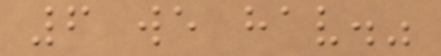6 we hav."
